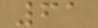61
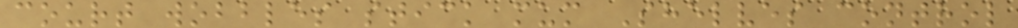court wobbles stick mum Shelves control
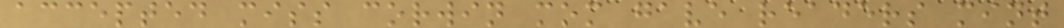accepted miss corwin mom gave readers mint
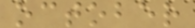october
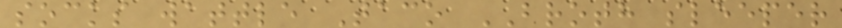socks wattle Taco BROTH sleeper
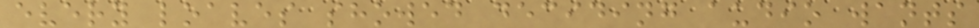every loaves showed deciding audio wants
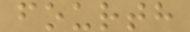fourth
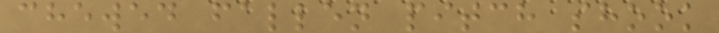chewed fallen pitch shook
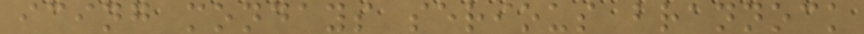icing mondays serious brannock
